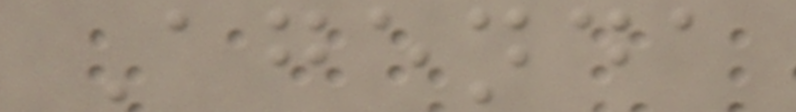Agenda
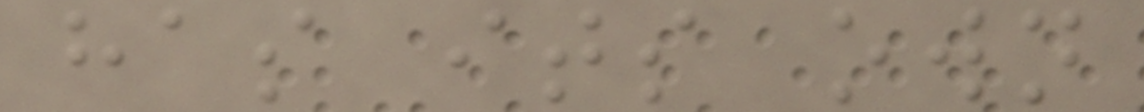has its own
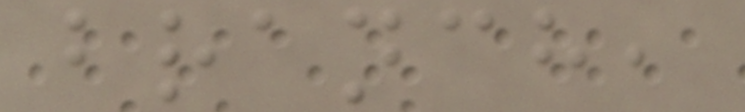branch,
